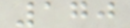170
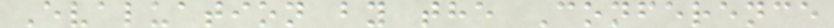Evaluation by the Conference
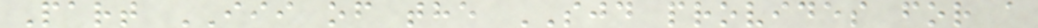Part III of the SJD provides for a
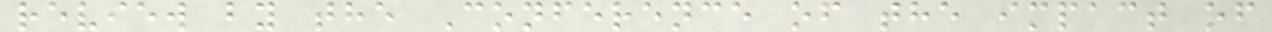review by the Conference of the impact of
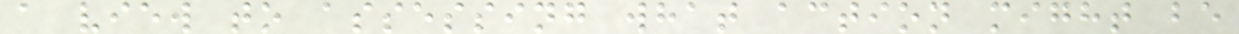a view to assessing what action might be
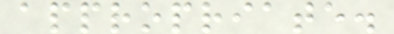appropriate.
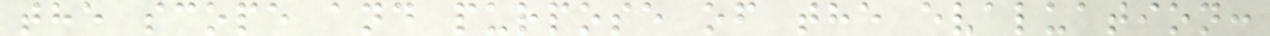the scope and purpose of the evaluation:
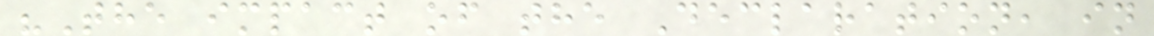"The impact of the Declaration, in
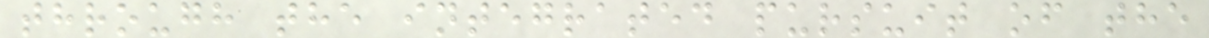through the integrated pursuit of the
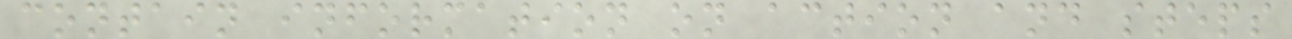contain information on action and steps
